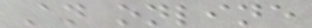An online
